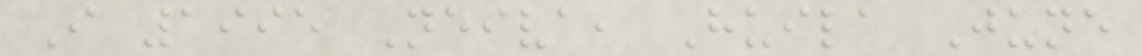I 1995 Neiva, Huila June
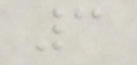3
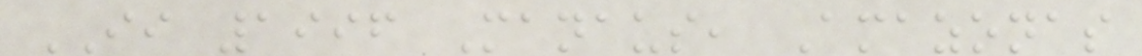II 1996 Manaus, Amazonas
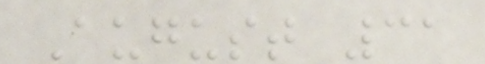August 31
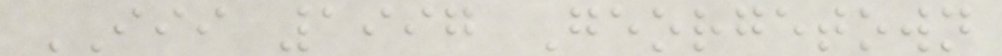III 1997 Georgetown
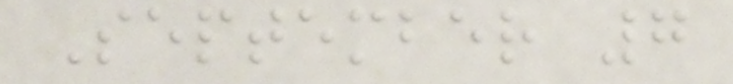September 7
